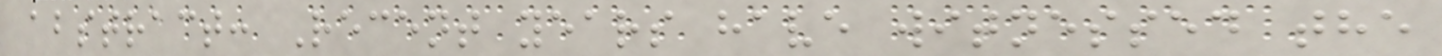abstract: Recent years have witnessed the
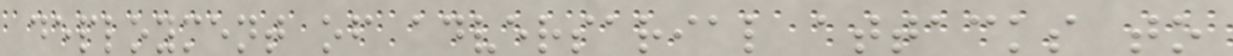deployment of adversarial attacks to
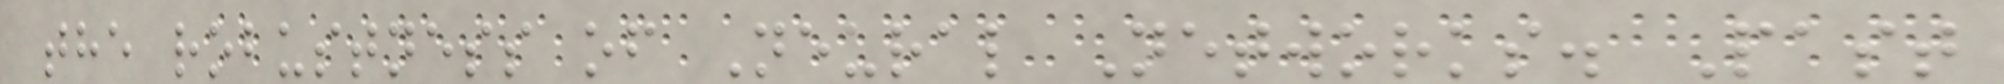the robustness of Neural Networks. Past
